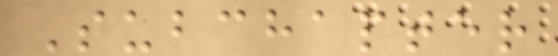Subchapter
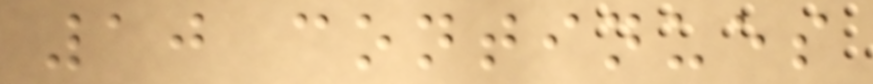10 continues
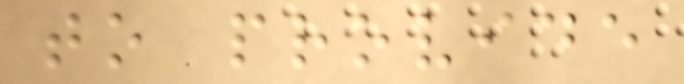to provide
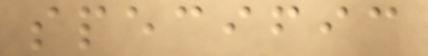specific
